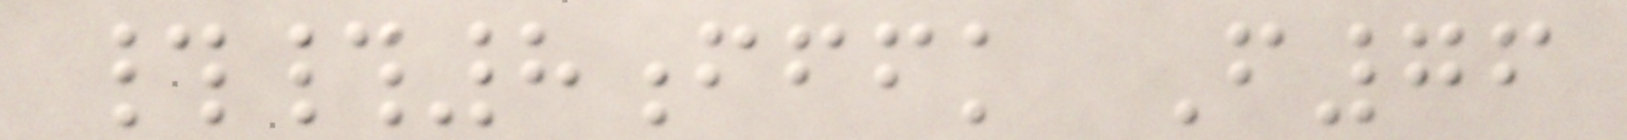##8fffk F76
